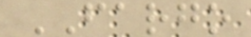FARGO
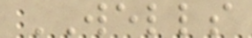WELLS
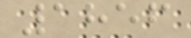1856
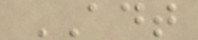ADT
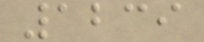1239
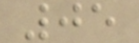05
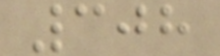308
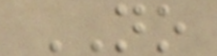NO
